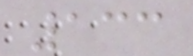133
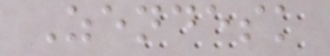Zendesk
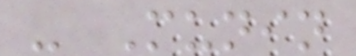- Munin
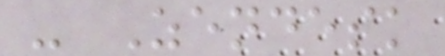- Zendesk
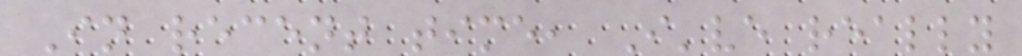In recent time, I've really
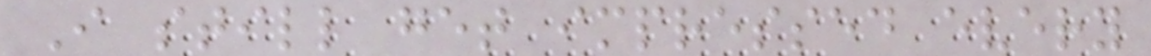I still get impressed every
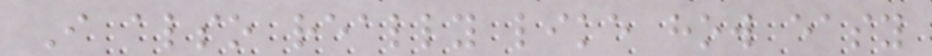I also really like how easy
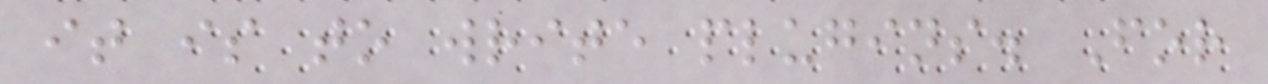it is to write plugins. For
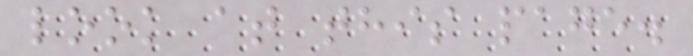look at this page.
